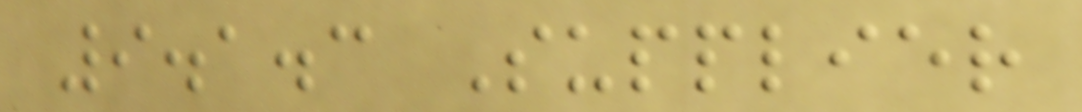9.1.3 Supplier
